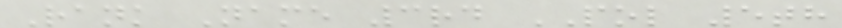Rank Name 3rd POL 5th
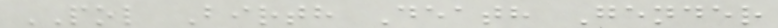POL Birth Death Gender
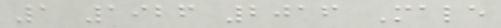1 1926 2016 Male
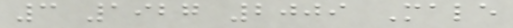3 1927 2009 Male
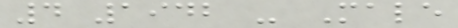4 1942 - Male
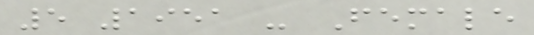5 1951 - Female
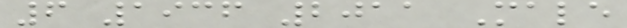6 1936 2011 Male
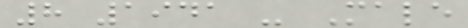8 1941 - Male
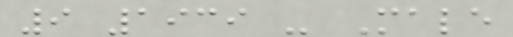9 1939 - Male
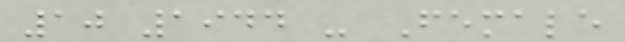10 1944 - Female
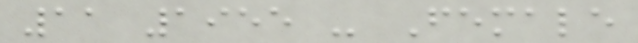11 1955 - Female
